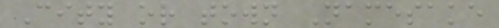City or town Namesake
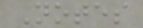Notes
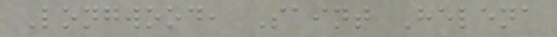Longwood, Saint Helena
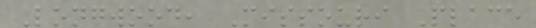Longwood, Missouri Place
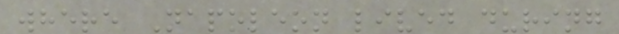where Napoleon lived during
